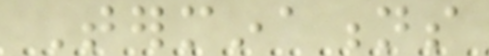Terminations
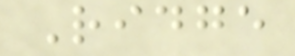Ridge
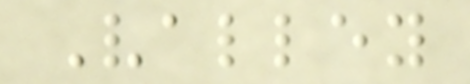Valley
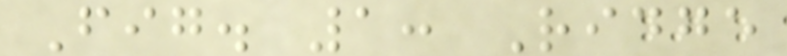Fig. 1: Ridge
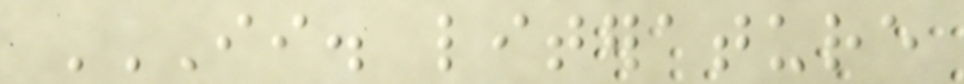II. LITERATURE
